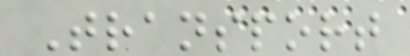Transport
